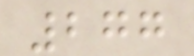277
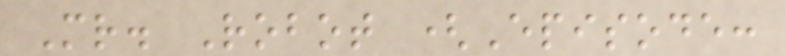Mr. Robot (Episode:
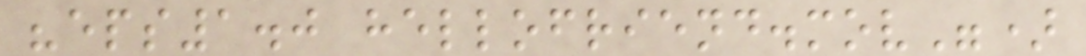"eps1.0 hellofriend.mov")
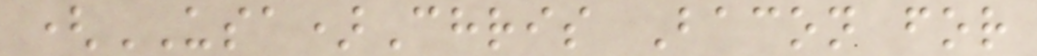(USA)Chris Bacon for
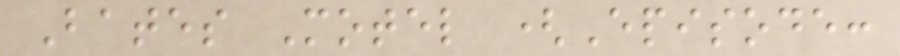Bates Motel (Episode:
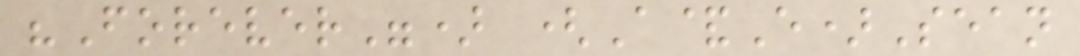"Forever") (A&E)Sean
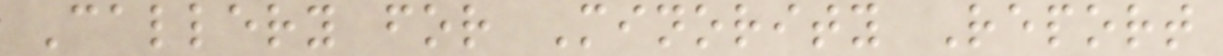Callery for Minority Report
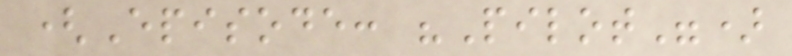(Episode: "Pilot")
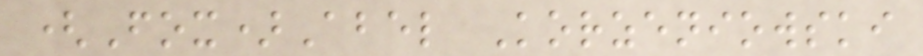(Fox)Abel Korzeniowski
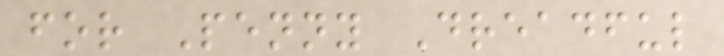for Penny Dreadful
